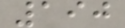190
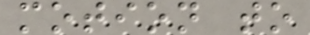motion to
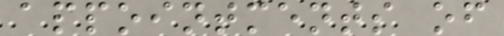appointments of
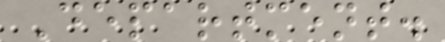Department.
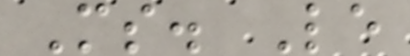Ms. Le
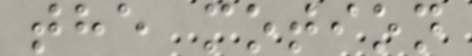the motion
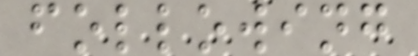following
